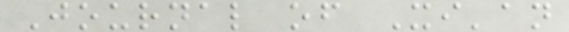Journal of Xi'an
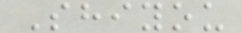Shiyou
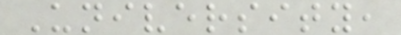University,
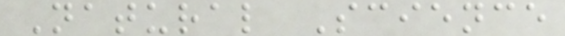Natural Science
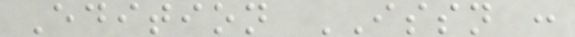Edition ISSN :
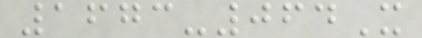1673-064X
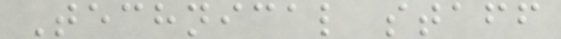Technical staff
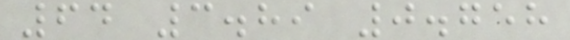64 3.89 0.758
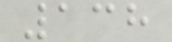138
